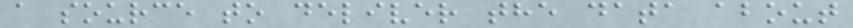a source to deliver the data about
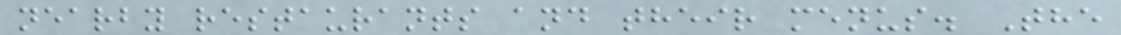nearby restaurants and their menus. The
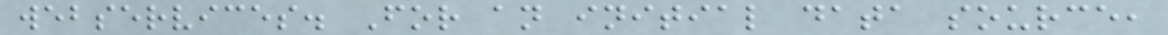webservices. For an initial data source,
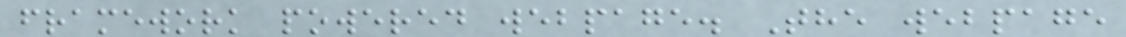framework powered webpage. The webpage
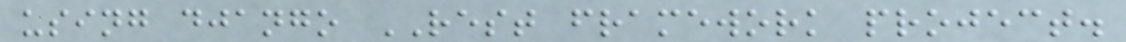using django REST framework project.
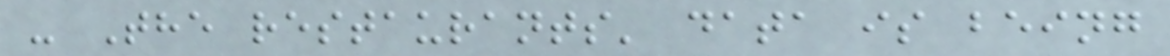- The restaurants' data is being
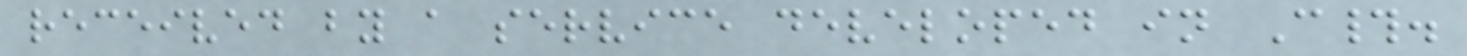received by a service developed in C#.
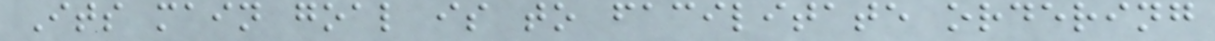Its main goal is to facilitate ordering
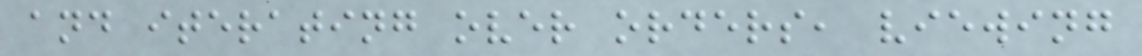and iterating over orders, viewing
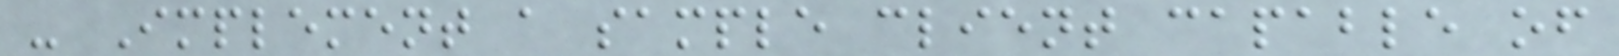- Implement a sample client capable of
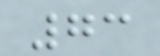73
